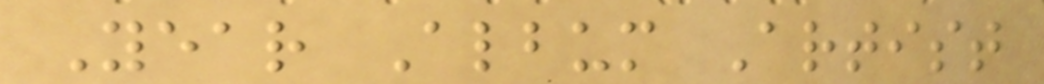Year Album Artist
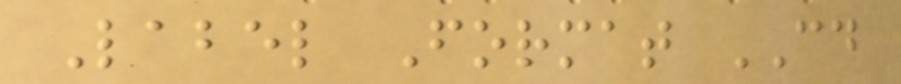Label Format CD
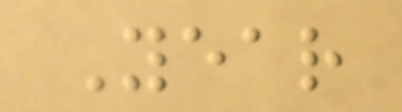Year
